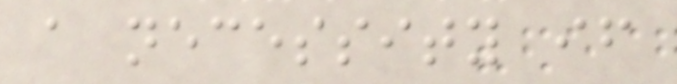a necessity if
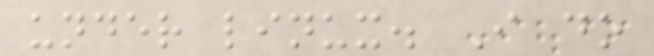under linux. I do
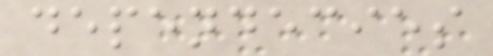dependecies
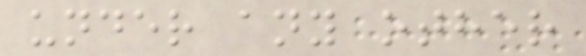under any other
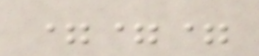===
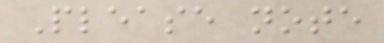Please note
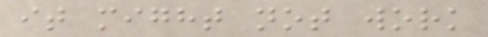it might not work
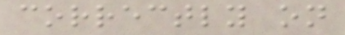correctly on
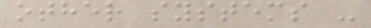other systems -
